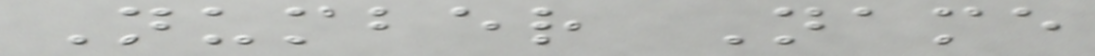Number Name
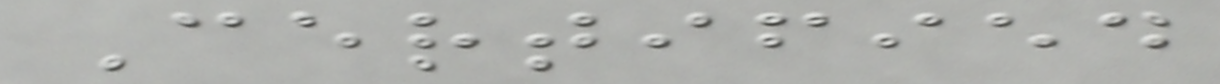Certified
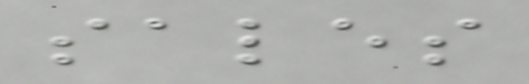sales
